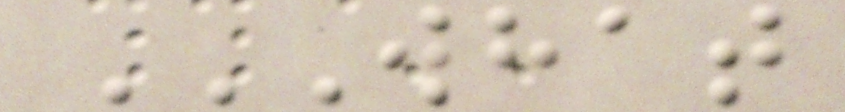WHAT
